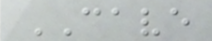CAVE
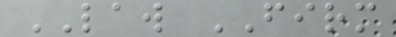LAW FIRM
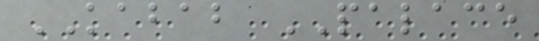KABAB PALACE
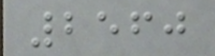2560
